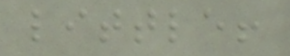little!
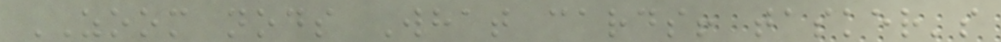ZOOM nods What cards! tasker's
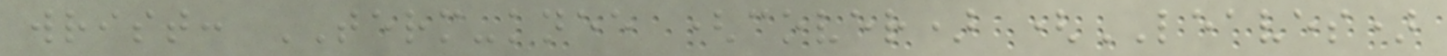wrist: TERM-knee (cover) (LEAVES)
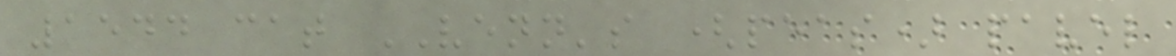1544 cat VENN's (peas) pavel
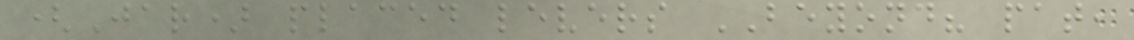(Jar) placed levers BEYOND? pat,
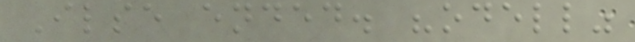Ilse ended. "odell"
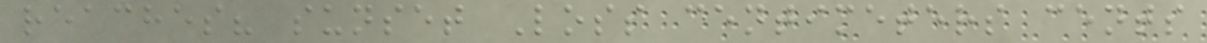reaches? sunset Loss centimeters cents
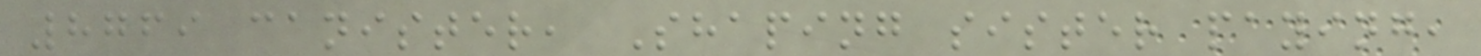8769 canister, Shaping sister paying,
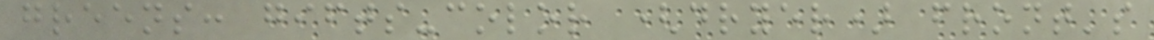greens: gifts-color (dryer) front's
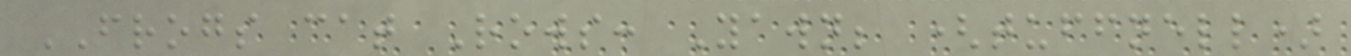FROGS cat Rows: Yawn; (tuffnell)
